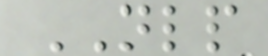NLP
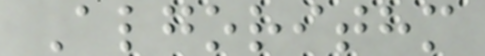Algorithm
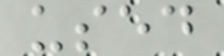used
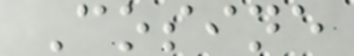Cosine
